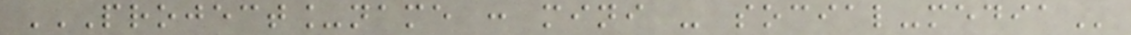PROJECT_NAME : MINI - SOCIAL-MEDIA
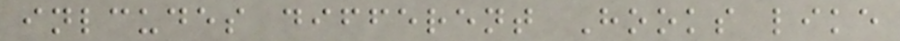inlcudes different Hooks like
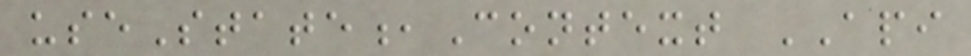useState,Context API
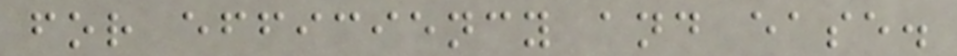for efficiency and ease.
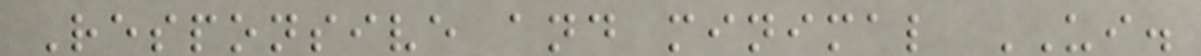Responsive and minimal UI.
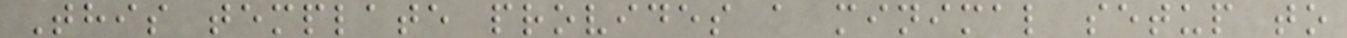This template provides a minimal setup to
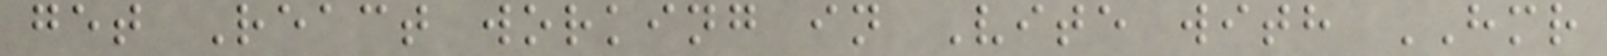get React working in Vite with HMR
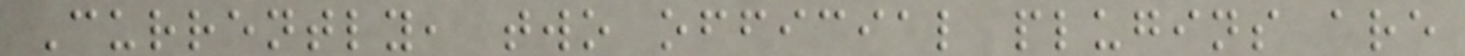Currently, two official plugins are
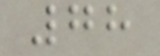78
